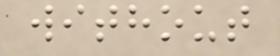without
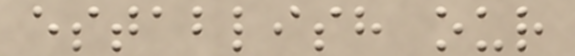establish our
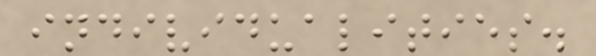individualities.
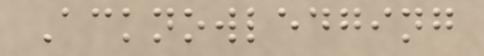Acknowledging
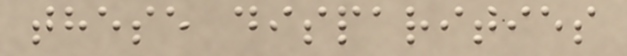these disparities
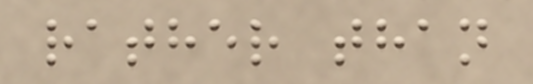rather than
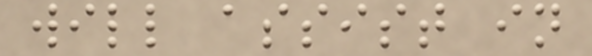will assist in
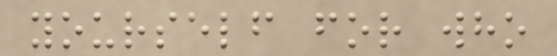yourself for who
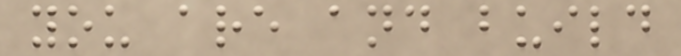you are and build
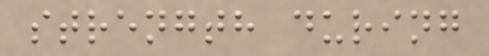strength during
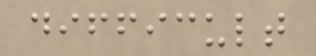difficult
